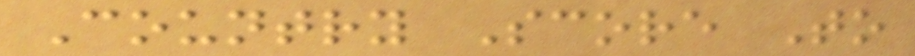Country Score To
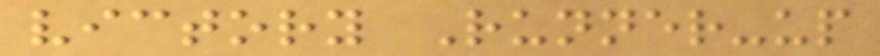victory Runner-up
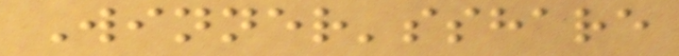Winner'sshare
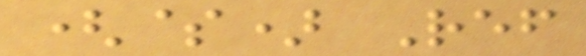($) Ref
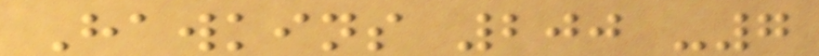Hawkins 200 -7
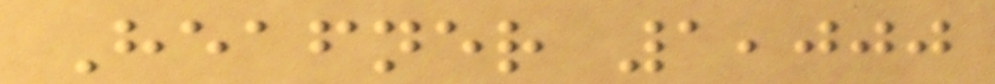Heafner 1,000
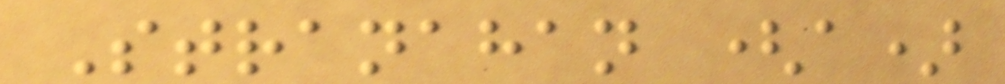Stranahan (a)
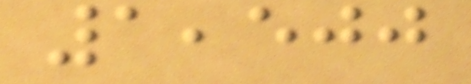1,500
